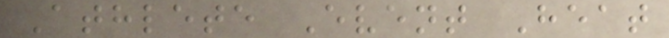Athlete Event Heat
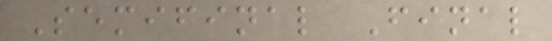Semifinal Final
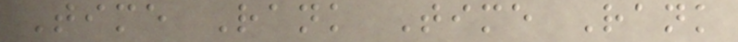Time Rank Time Rank
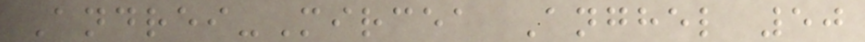Andrei-Mircea Anghel 50
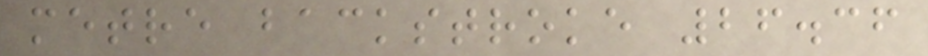metre backstroke 26.36
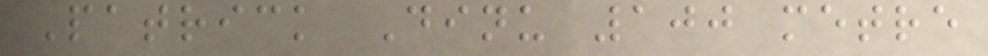Patrick Dinu 100 metre
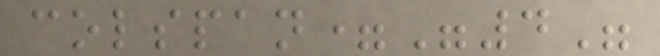colspan="4"
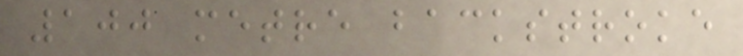100 metre backstroke
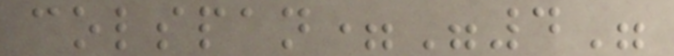colspan="4"
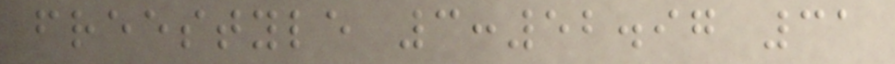freestyle 3:52.97 31
